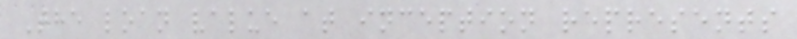The loan value at inception represents
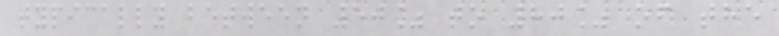typically between 50% to 80% of the
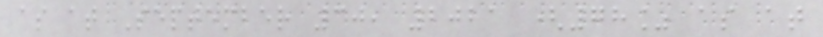as at September 30, 2021 (78% as at
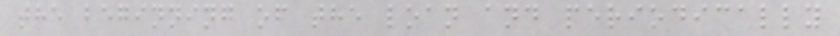the beginning of the loan and periodically
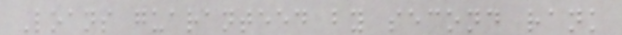Loans guaranteed by second rank
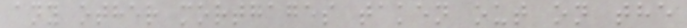any other mortgages taken out on the
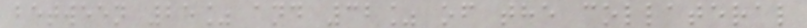between 25% and 32% of the collateral
